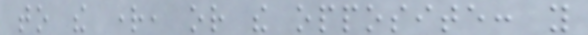to the right, or the opposite: you
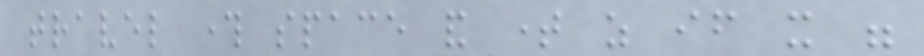travel through space and time as if it were
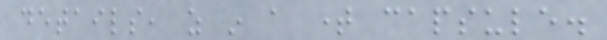details, as in a time capsule.
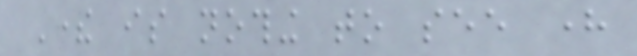There is nothing to see here
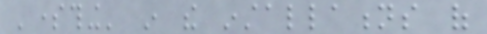'something' in the installations of
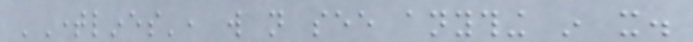'Timelines', will not see anything in it.
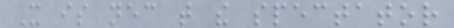It is necessary that the spectator
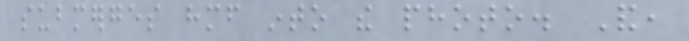submerges himself into the photo. And,
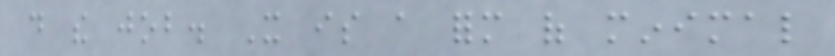do the job. It is a form of minimal
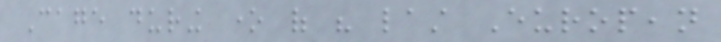Cage during one of his last European
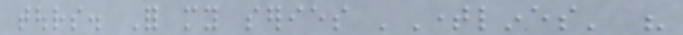tours. For my series 'Timelines' his
